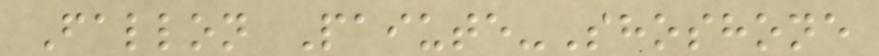Fallon Paiute-Shoshone
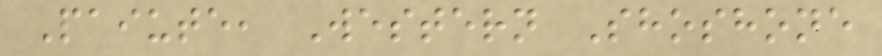Paiute, Western Shoshone
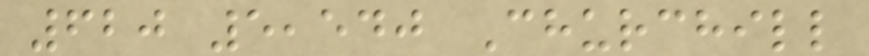620 5,540 Churchill
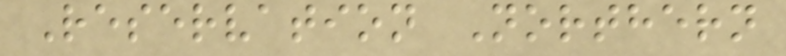Reservation Northern
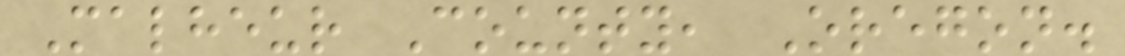Malheur County, Oregon.
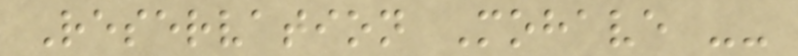Reservation Mohave --
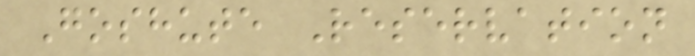Goshute Reservation
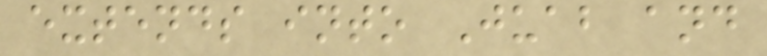extends into Juab and
